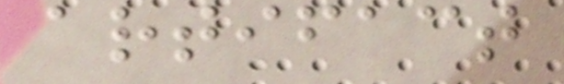artifact
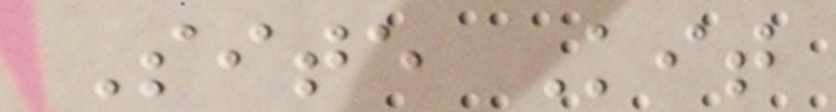Site Kit
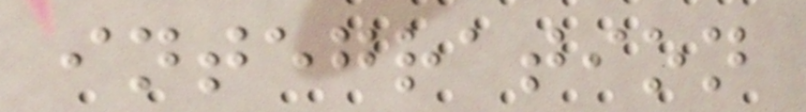integration
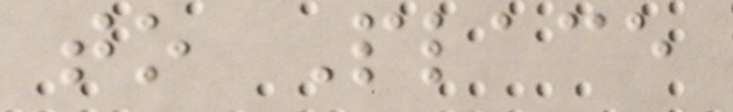to Place
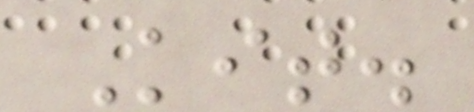Kit.
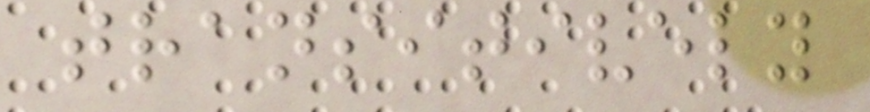transitively
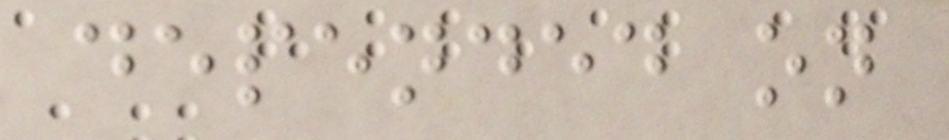depended on
